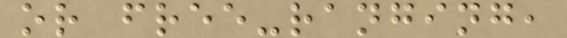or free-ranging,
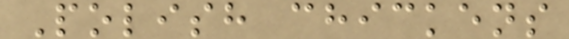Polish chickens
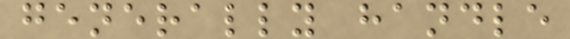generally handle
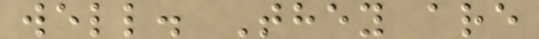well. They are
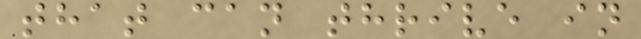that can thrive in
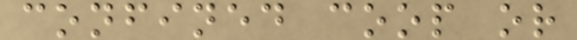confined coop or
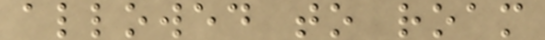allowed to roam
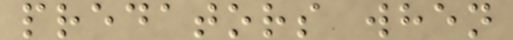predators when
